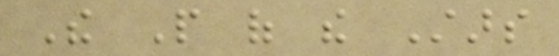The People of the Stars
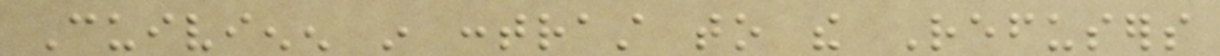Cuivienen in contrast to the Refusers
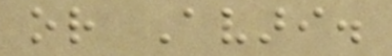or Avari.
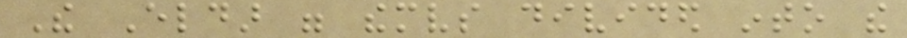The Eldar were themselves divided into the
